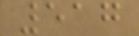517
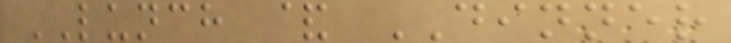LUNCH & DINNER
